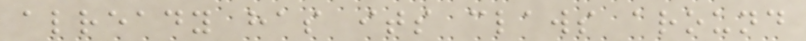already has its claws around
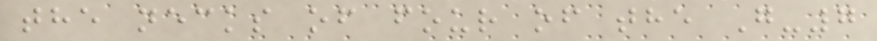the necks of four of the G-7
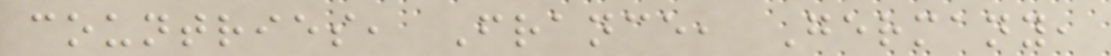countries, France, Germany,
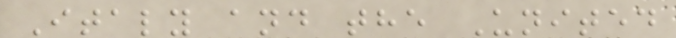Italy and the United
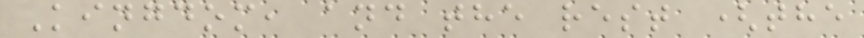Kingdom, and the rest (the
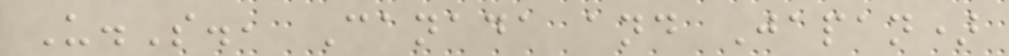U.S., Canada and Japan)
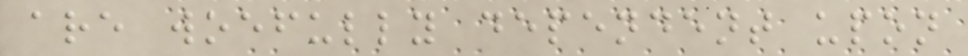are woefully dependent upon
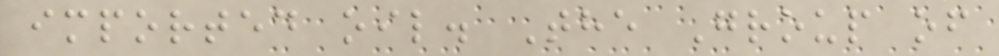imported oil. The Group of
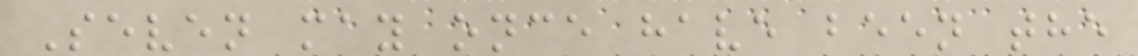Seven may once have been the
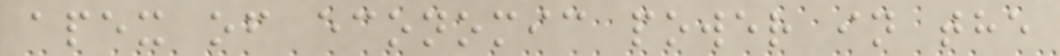apex of economic power in the
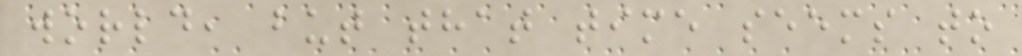world, but that time seems to
